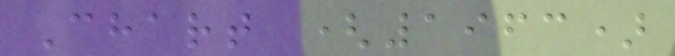Chart (1963)
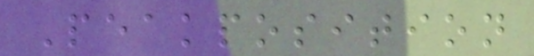Peakposition
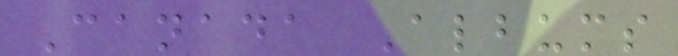Canada Albums
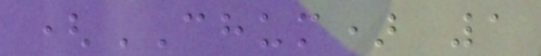(CHUM) 1
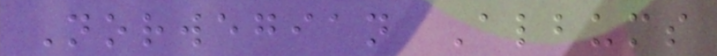Norwegian Albums
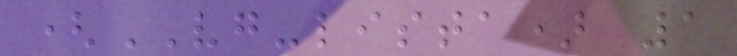(VG-lista) 1
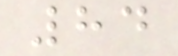84
